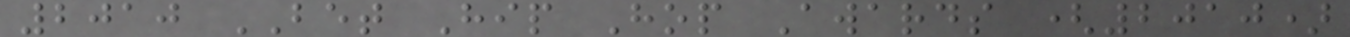2010 BET Hip Hop Awards (2010)
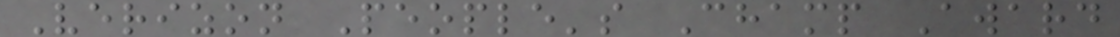Verizon People's Champ Award
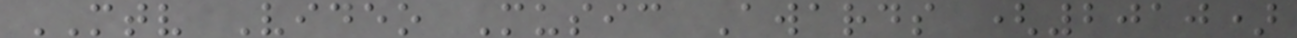MTV Video Music Awards (2010)
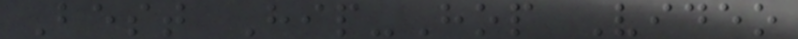Best Hip-Hop Video
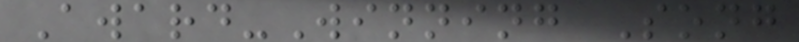Award-Winning Song
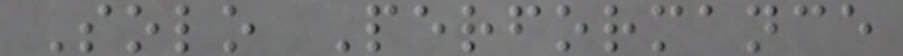Solo Performance
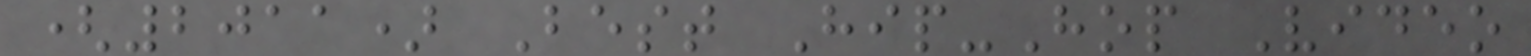(2011) Best Hip-Hop Video
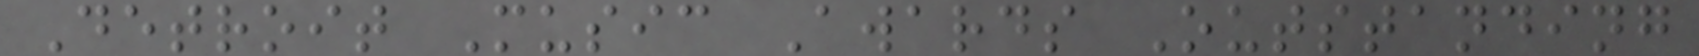Detroit Music Awards Outstanding
